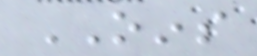OINS
